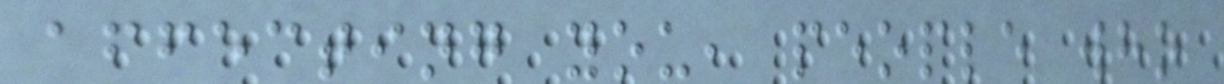affecting you, people who
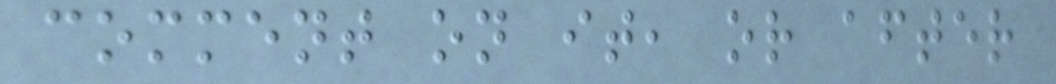comment on it, or after
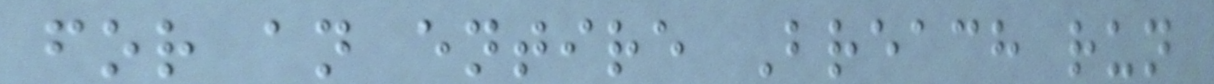for an entire Breach run
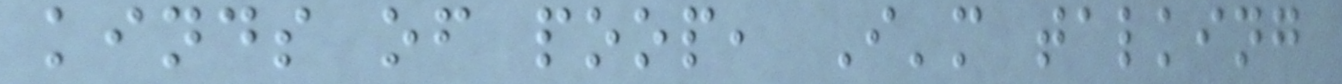kinds of poop, I'm talking
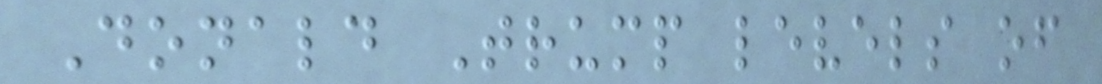Donald Trump levels of
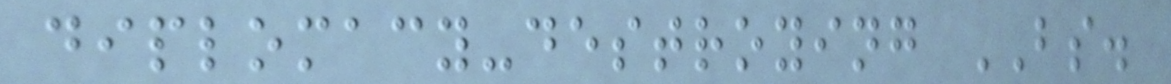diplomacy-destroying BS.
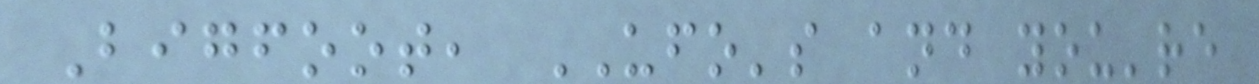Bigfoot, UFO's and you're
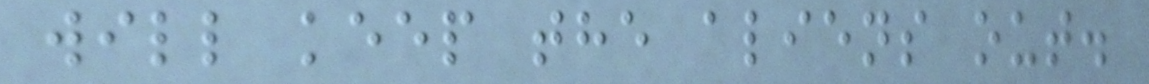will keep the aliens out.
